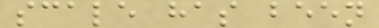scale has been
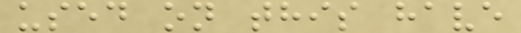used on this have
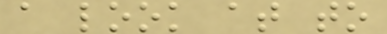a look at to
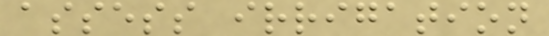assess irrigation
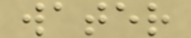water
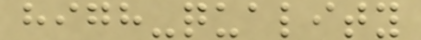high-quality
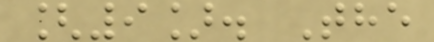[9]. The
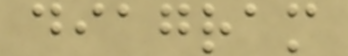diagram
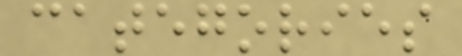categories
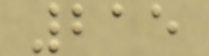215
